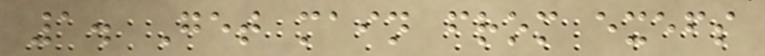1. Get main from exefs
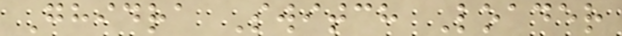Ghidra Switch Loader
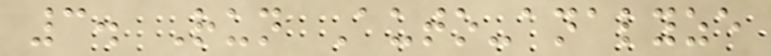3. Run Auto-analyze
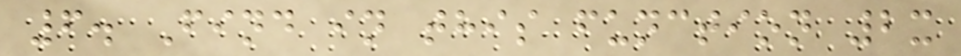6. Find in this function 2x
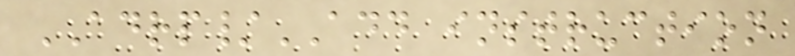ADRP/ADD instruction
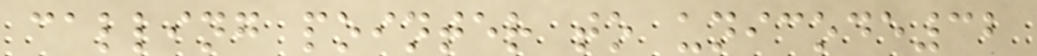calling pointer to unicode32
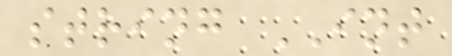string INT
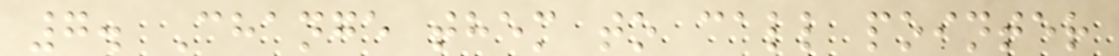7. Change them to call pointer
